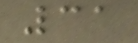31
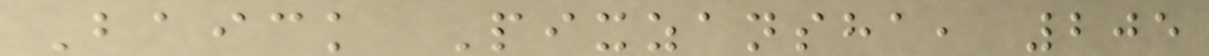Baick Pixzansha, 205
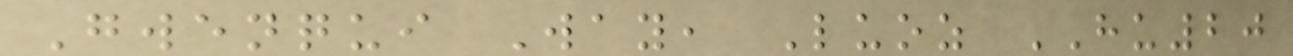Gwenqui Way, Luoz HU20
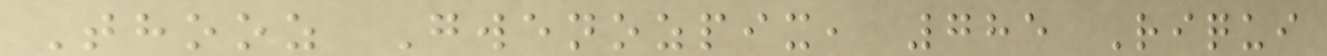Thooz Gwenozpix, 785 Riqui
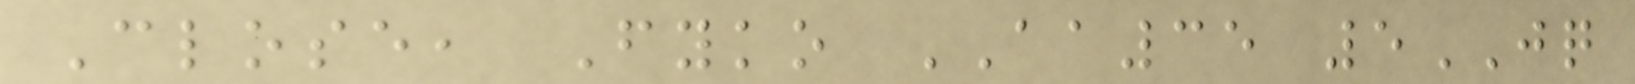Close, Fyko AA35 5JQ
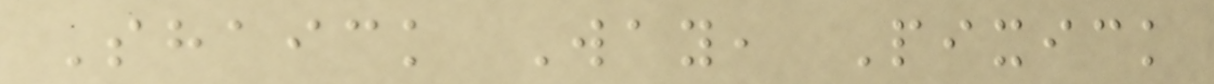Shaick Way, Pixick
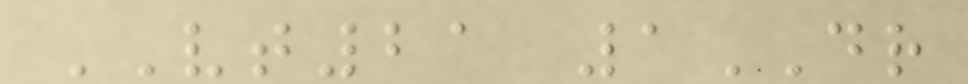VT21 1DR
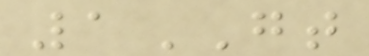1GT
